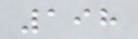198
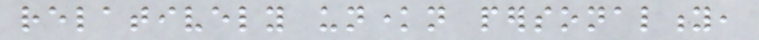relatively unknown personality,
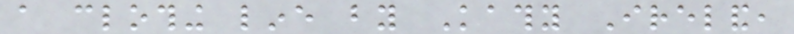a clothing line by Kathy Ireland,
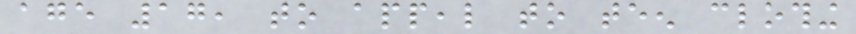age 17, to appeal to teen clothing
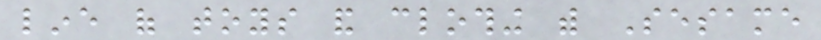line of toys and clothing with Sesame
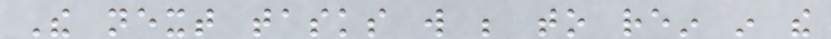The next tasks will be to rein in the
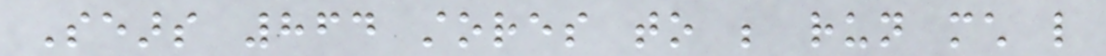Sears 864 stores to be run much like
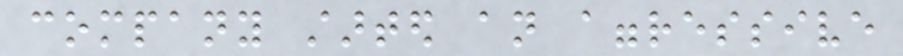company started an aggressive
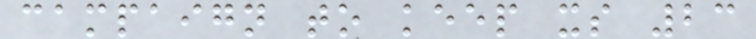campaign to keep its 23
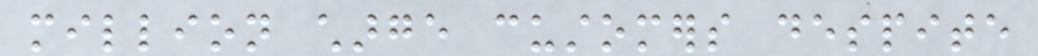million charge customers despite
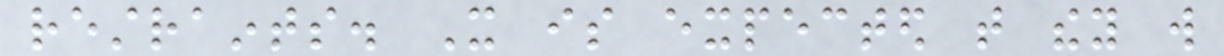restraints. It is expected that they will
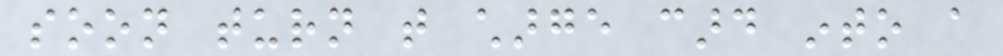soon turn that charge card into a
